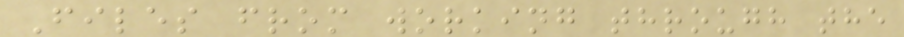Files from working through the
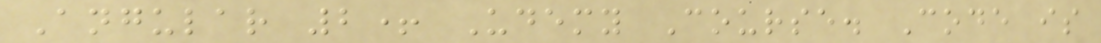Angular 2+ Udemy Course. Code is
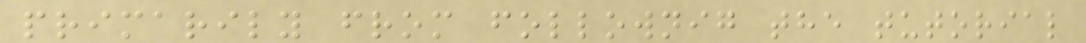primarily from follownig the tutorial
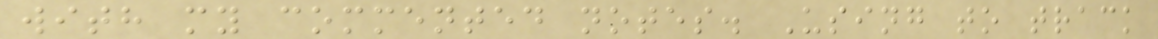with my commented notes. Using to track
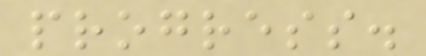progress.
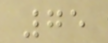75
